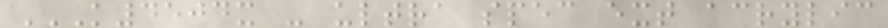K4504X - ULTRA SPEC EXT ACRYLIC
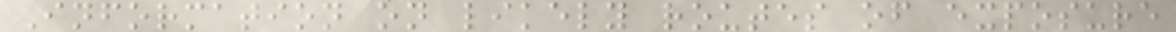Information on likely routes of exposure
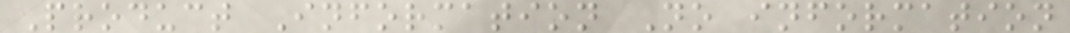Product Information No information
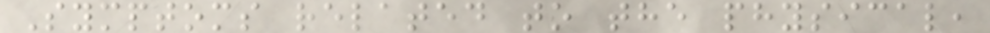Symptoms related to the physical,
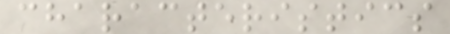characteristics
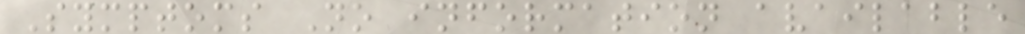Symptoms No information available
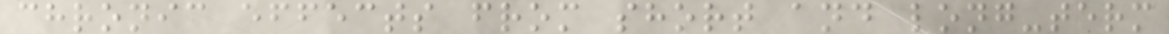chronic effects from short and long-term
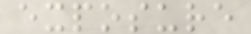exposure
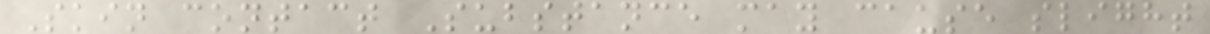Skin contact Substance may cause slight
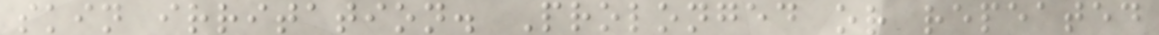skin irritation. Prolonged or repeated
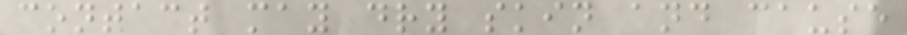contact may dry skin and cause
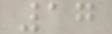17
